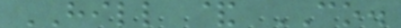HILL & CO.
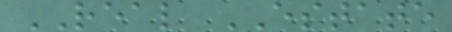REAL ESTATE
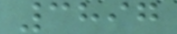3897
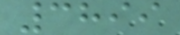3899
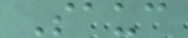Sauc
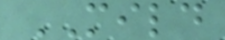MILD
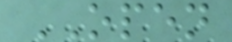OPEN
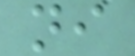ni
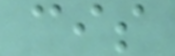cis
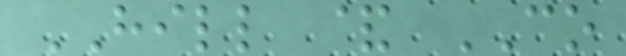HILL & CO
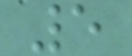5
